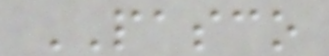PASCO
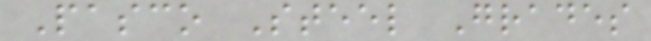Pasco Steel Grades
